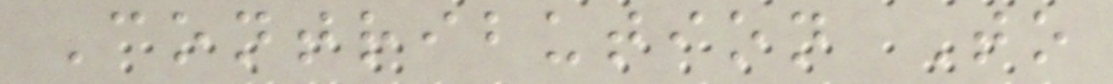Contribution To
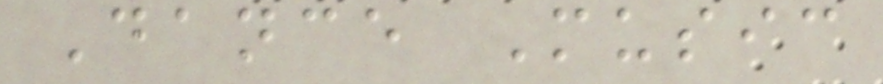Dance Music
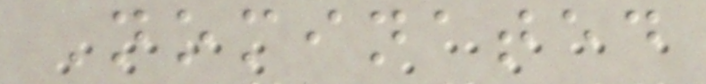Nominated
